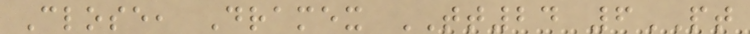Close, Dramex TT24 6PT
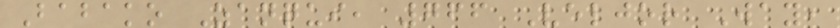Babako Zanqui, 766 Veljor Way,
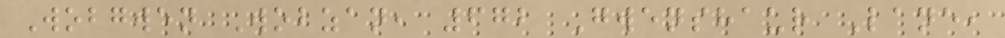Wobgwen Wobzan, 672 Gwenshaur Lane,
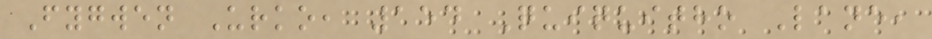Fygwen Urko, 154 Quiquitho Lane,
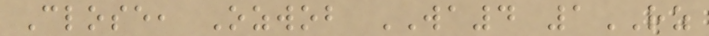Close, Ozwob WA4 1RZ
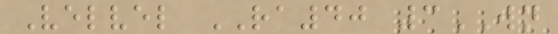Velvel RA40 3WN
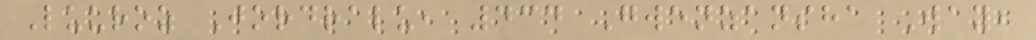Luuroz Jordralu, 434 Gwenzansha Way,
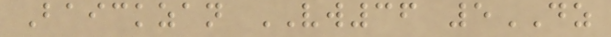Baickzan VW36 5DZ
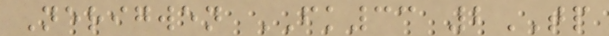Nerigwen FK33 2TP
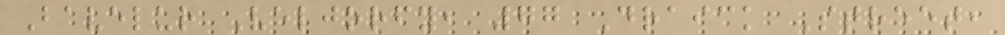Bavelur Veljorfy, 77 Draick Street,
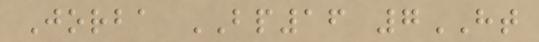Jorba BP16 7HT
